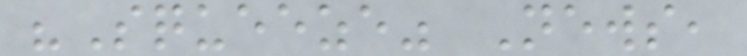"Squeeze" News,
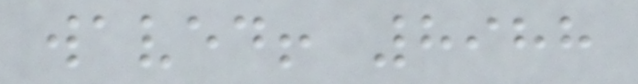waved! 8988
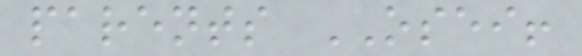parents OSEI!
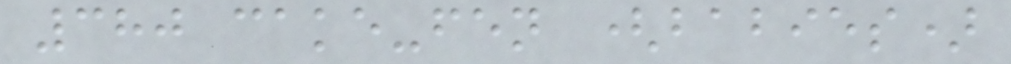380 cake-fen (babies)
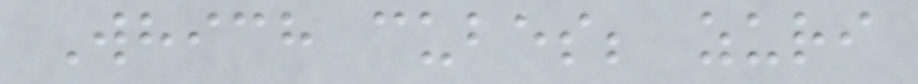Which cubes; zuri
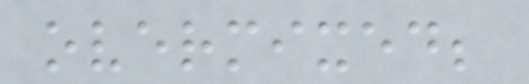overmixed;
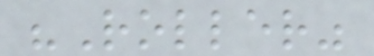"Roller"
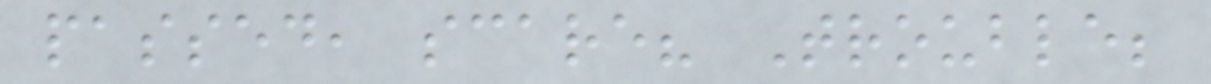passed, scare? Trouble;
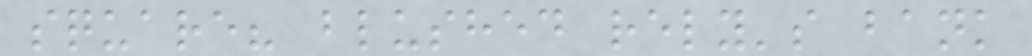square? blushed rely's bank
